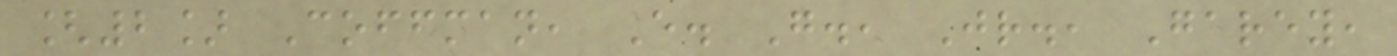[2] Coffman, E. G., Jr., Garey,
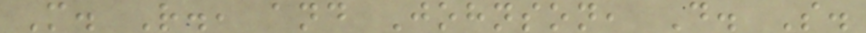M. R., and Johnson, D. S.
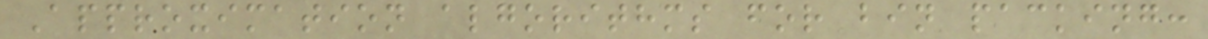Approximation algorithms for bin packing:
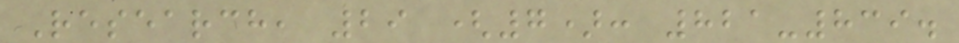Research, 29 (7): 821-839.
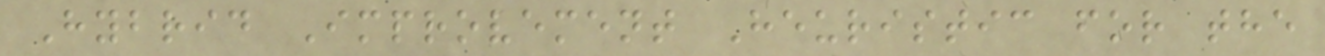Hybrid Improvement Heuristic for the
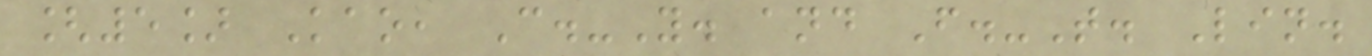[5] Kao, C.-Y. and F.-T. Lin.
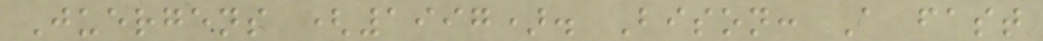Juergens (1997). Bison: A fast
